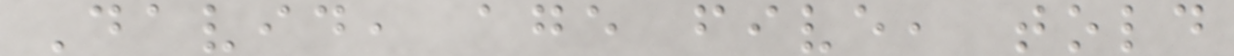David, age five, told
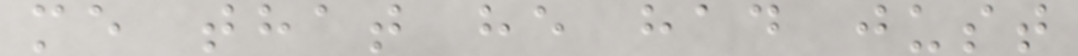me that he had just
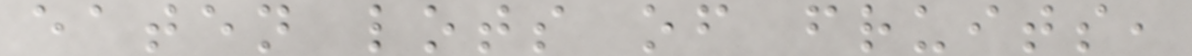eaten lots of fruits,
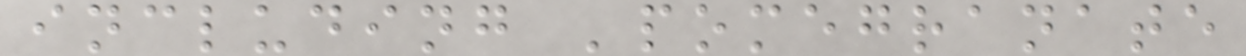including 'pomegranate
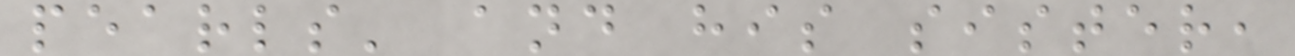pearls' and his sister,
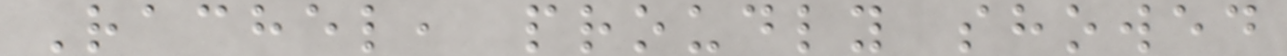Rachel, proudly showed
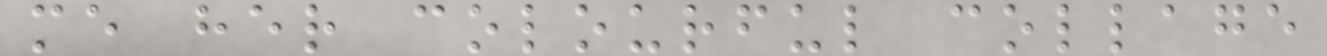me her colourful collage
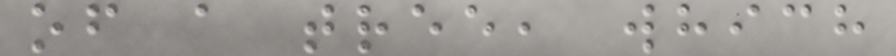of a tree, which
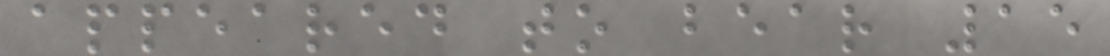appeared to bear 15
